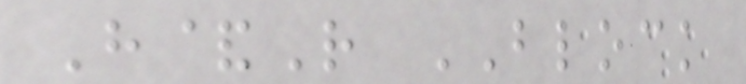H&R BLOCK
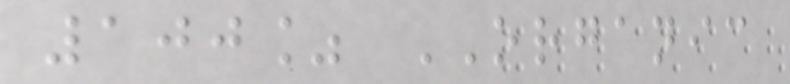100% ORGANIC
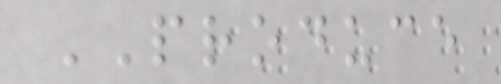PRODUCE
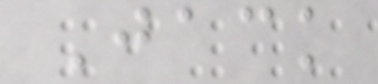Jack
